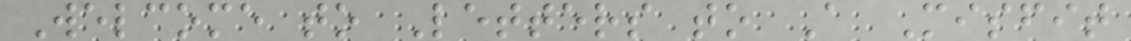Welcome to Letters to A Misfit
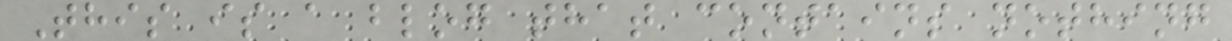This is a blog that contains nothing
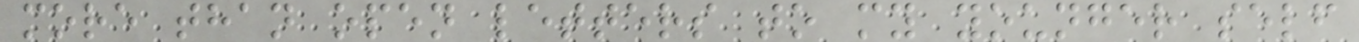more than open letters to my younger self
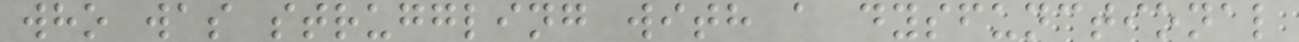who was struggling with a dysfunctional
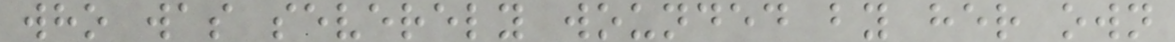who was severely wounded by her own
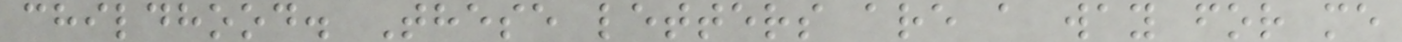childhood. These letters are a way for me
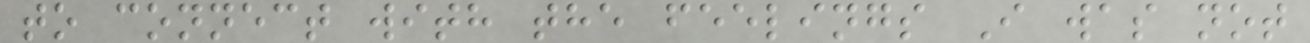to connect with the feelings I was not
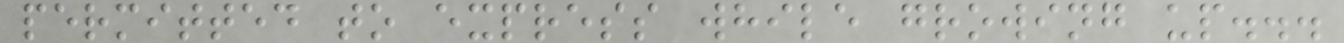permitted to express while growing up...
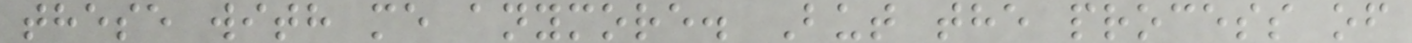these with me anymore. But the process of
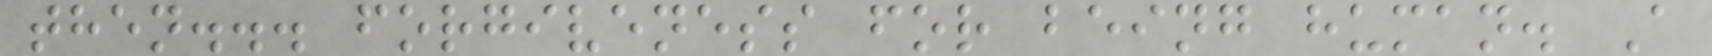then... forgiveness for being human. A
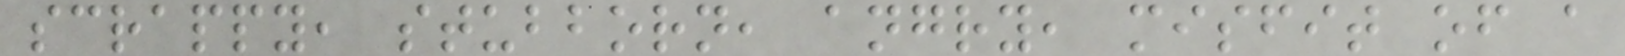scrappy, stubborn, angry, misfit of a
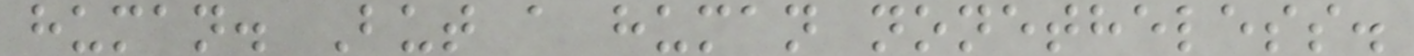human. But a human nonetheless.
